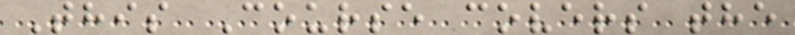This Course covers the
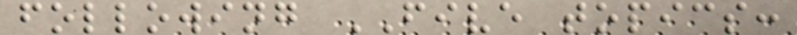following FIVE topics:
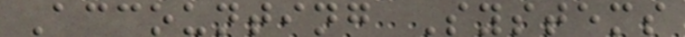Accounting Systems
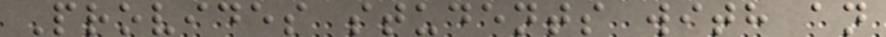Provides students with an
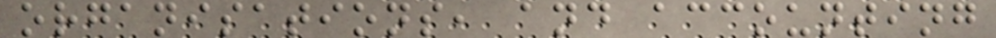organisations, and accounting
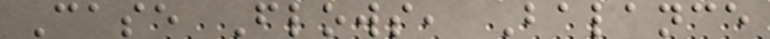Case Flows, Balance
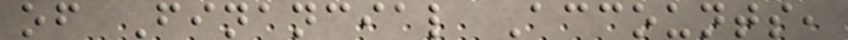of Financial Accounts,
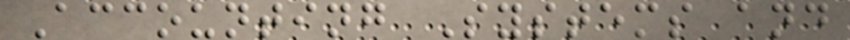Accounting Systems and
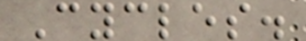Cycles.
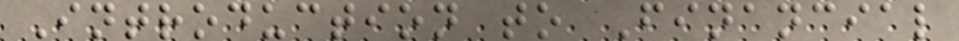Introduction to Financial
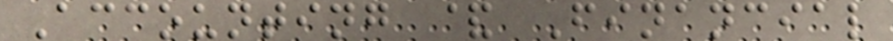Accounting & Financial
